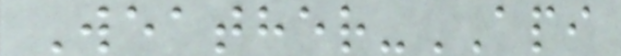Weather-API
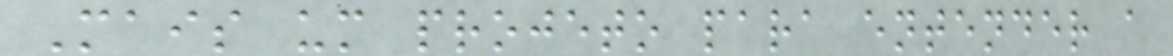Mais um projeto para entender a
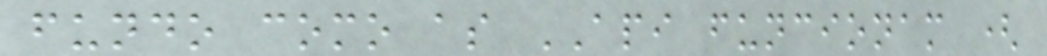fundo como as API funcionam (
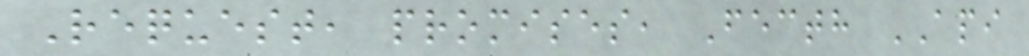Request, promises, Fecth API
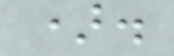).
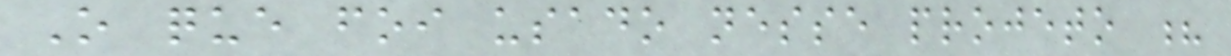O que foi usado nesse projeto ?
